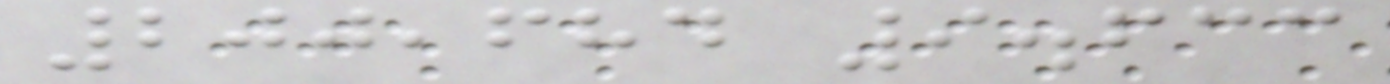200,684 9.633
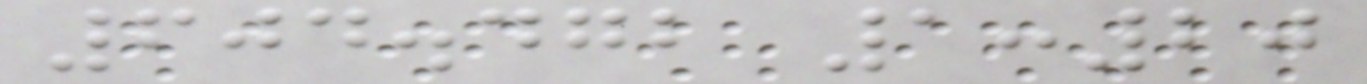604.472 1:20
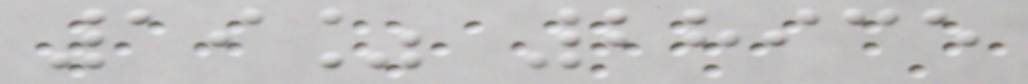19% 28935
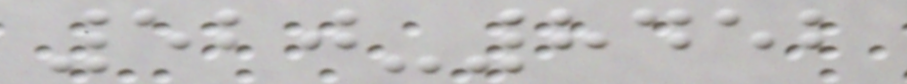520-8452
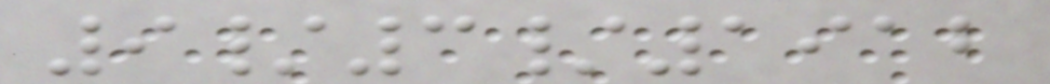9/3/1912
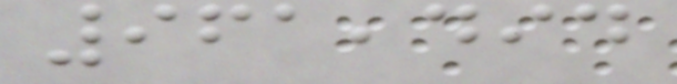961,494
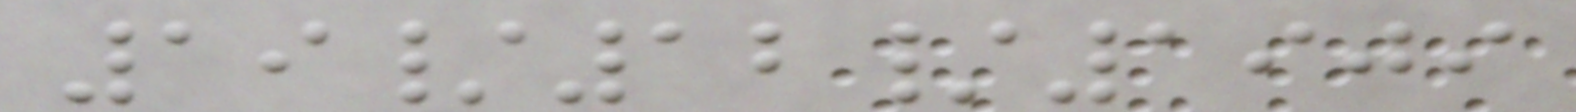19/12/1909
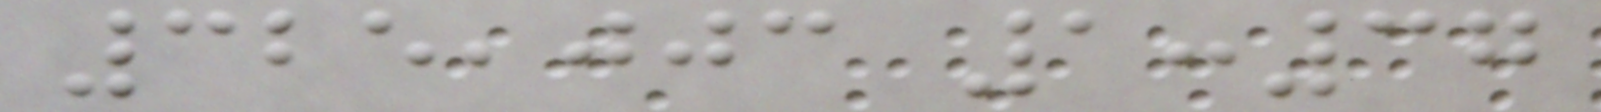325,003 1:37
